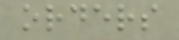orders
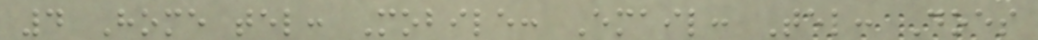4 Home tel: Mobile: Email: Tel: Does
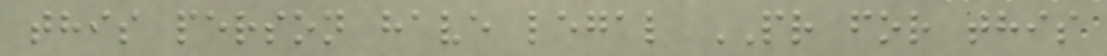this person have legal PR for this
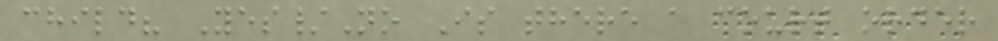child? Yes/No Is there a court order
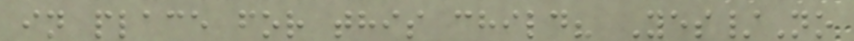in place for this child? Yes/No
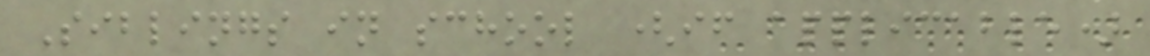Siblings in school (if applicable)
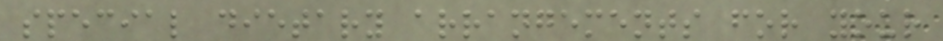special dietary arrangements for your
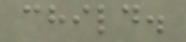child.
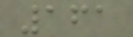161
